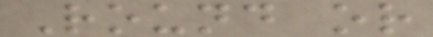Round or
